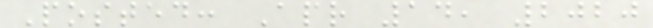Posted: Apr 14, 2020
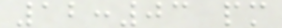12:03 pm
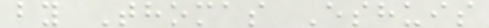by Thomas Eshuis
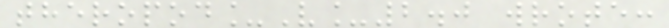theropod_V_2.0 wrote:
